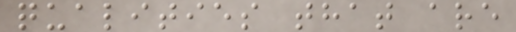qualities that are
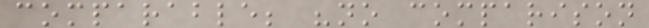comparable; "no comparison
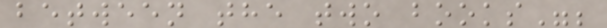between the two books";
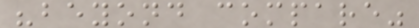"beyond compare"
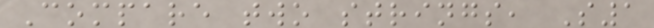Compare two strings, S1
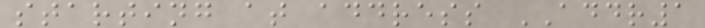starting at address ADDR1
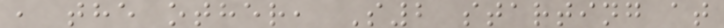, the other, S2 starting at
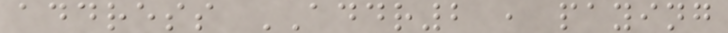address ADDR2 , paying
